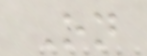On
